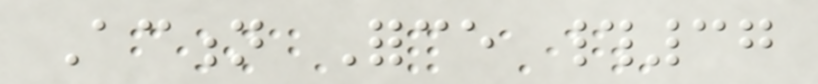Action Force #37
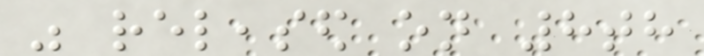was released on 8th
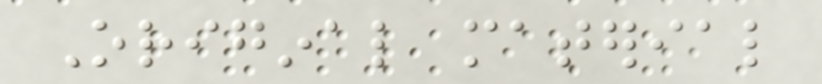Original material
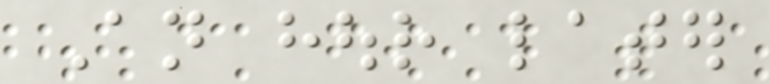An hour later
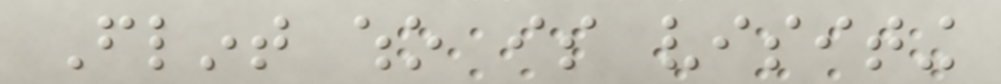Flint who is visiting
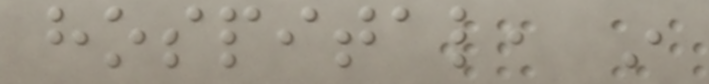hospital, in
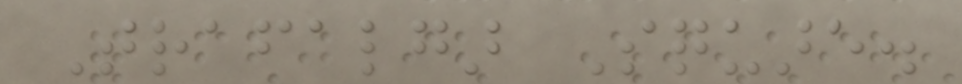Trafalgar Square.
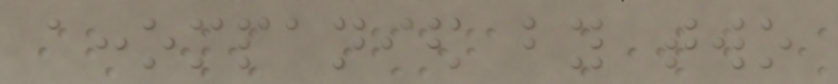accompanied by two
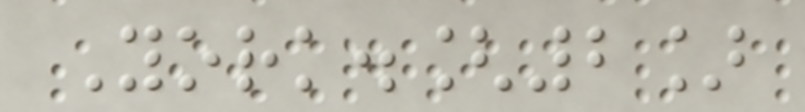York.[2]
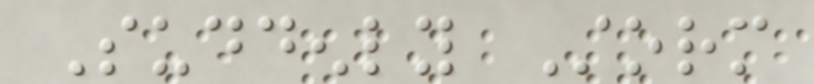Suddenly Storm
